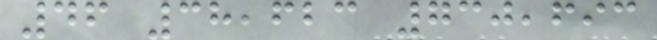46 38,623 730,693
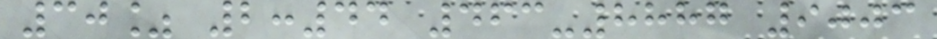30% 2:44 463-8887 9003
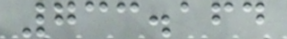733.164
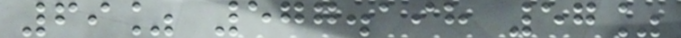69% 577.198 57%
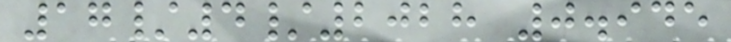17/4/2028 0.945
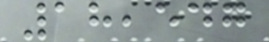18,547
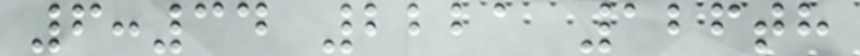6:34 2221 126th
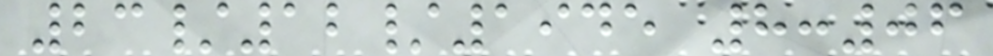23/12/1945 8:06
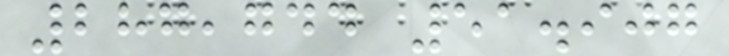287,744 51.907
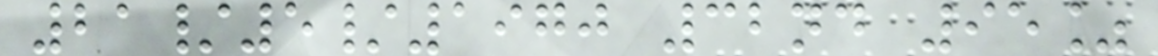21/5/1970 32nd 95%
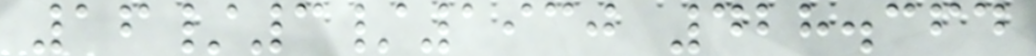16/3/1930 428.364
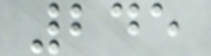245
